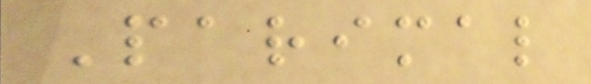Parimal
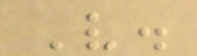V.
